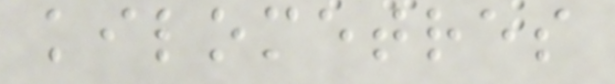kilometres
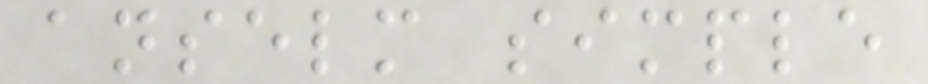anselm simple
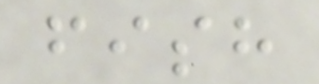fish
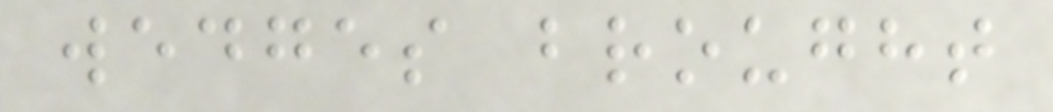wedges brought
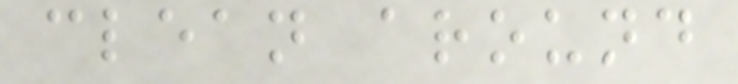clean around
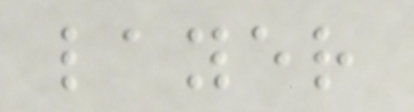layer
